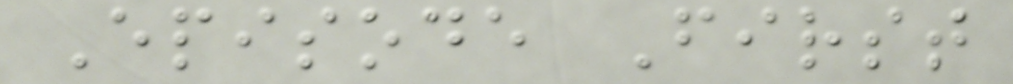Episode First
